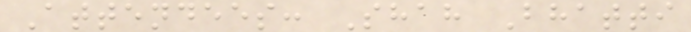Attendees: Shah Bhatti
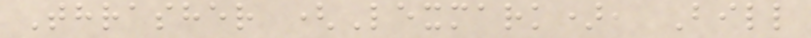Thrasher (Lexmark), Bill
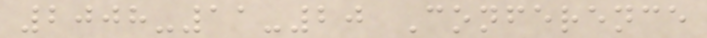2008-11-20 Conference
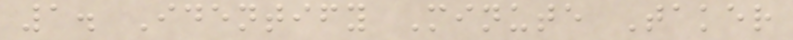1. Identify Minute Taker
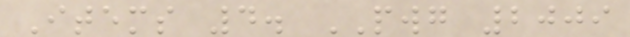Items 4. PWG 2009
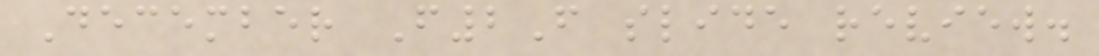December F2F slide review.
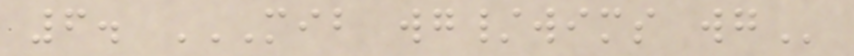6. MIB WG/WIMS WG
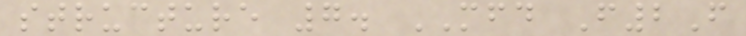structure 7. MFD F2F
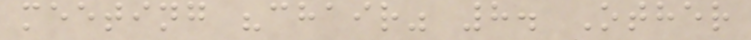meeting "chair" 8. Other
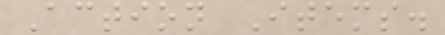Action Items.
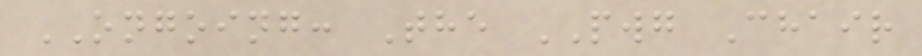ONGOING: The PWG Chair
